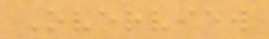Overview
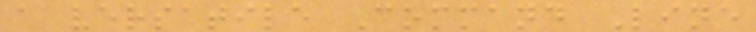a versatile Command Line
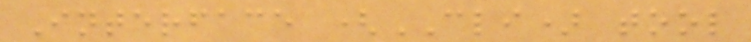Interface (CLI) tool
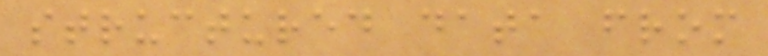structured data from
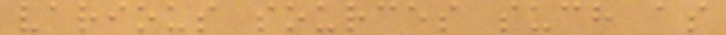various sources such as
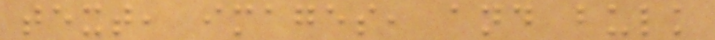text, images, and bulk
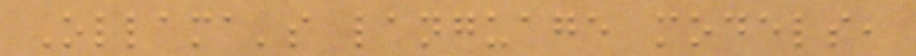Ollama's language models,
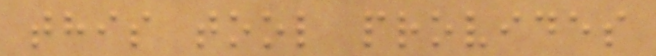this tool provides
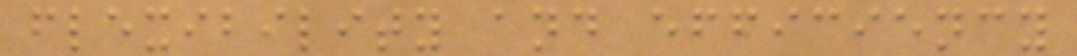flexibility and efficiency
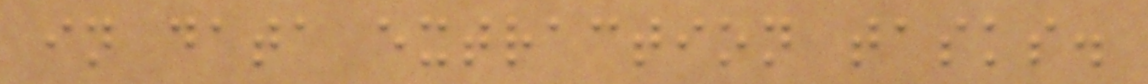in data extraction tasks.
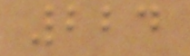224
